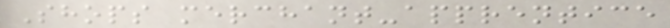Shops merchant-apprentice
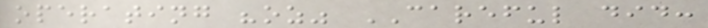operating "oz" CAREFUL did:
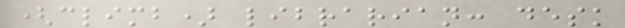(climb) librarian: desk
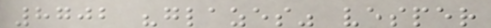8702 "glazes" vesper
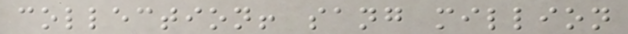collection! sang million
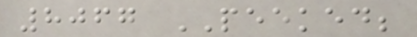8067 PEEKED;
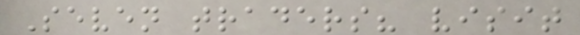Seven traders? visit
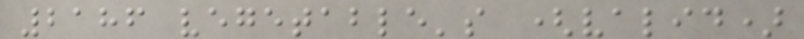2186 vegetable's (valid)
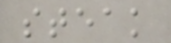steak
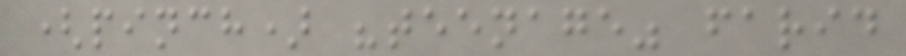(pinch) "teenage" farid
